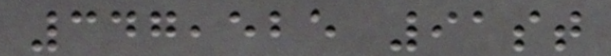347,525 91st
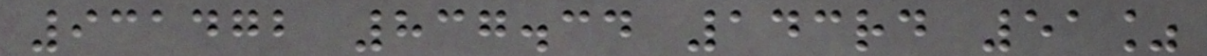931472 837.34 143rd 51%
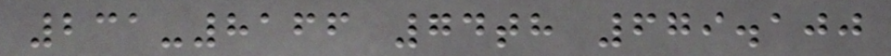231-8166 74th 679.100
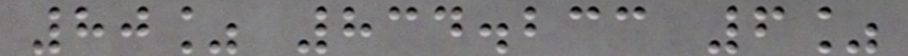80% 834.233 6%
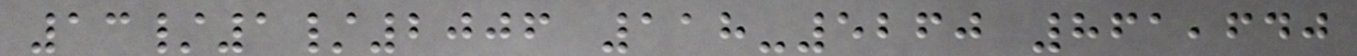13/1/2006 118-5260 861,640
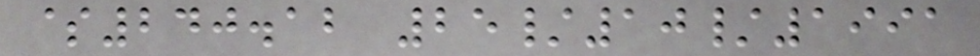$240.12 25/10/1991
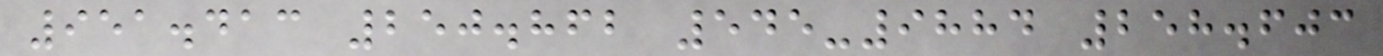951.413 250.862 545-9884 258.603
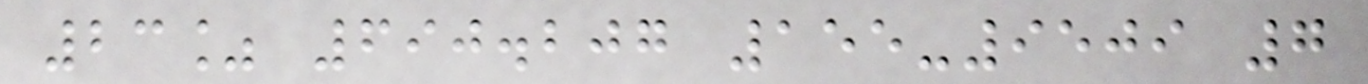23% 690.207 155-9509 7
